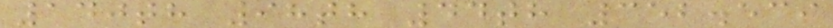140th 98th 44th 352.539
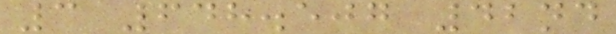3 648.507 42nd
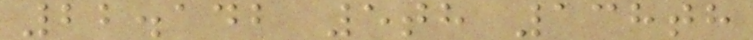22.142 5th 138th
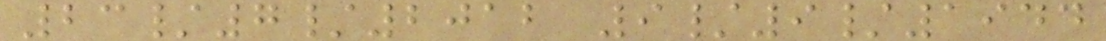23/7/2012 9/9/1944
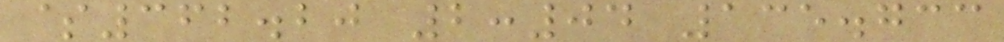$362.20 2:04 135.733
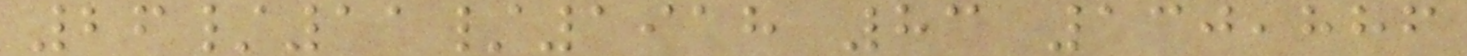26/11/1918 83 130,886
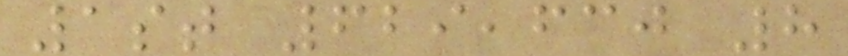1st 629,630 8
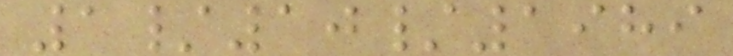1/10/1989
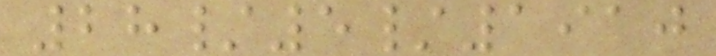28/5/1910
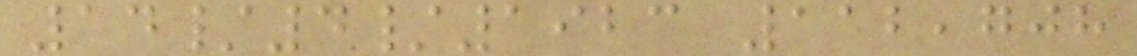14/4/1923 112,708
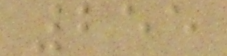255
